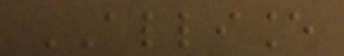ALLIANCE
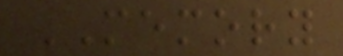MEMORY
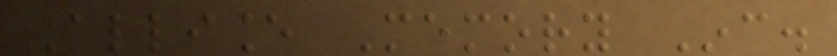Alliance Memory Inc.
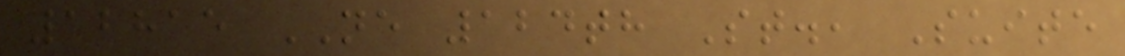12815 NE 124th St., Suite
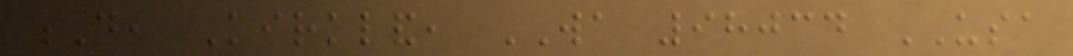D, Kirkland, WA 98034 USA
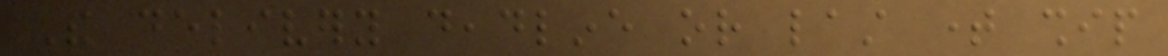The delivery deadline or last time ship
